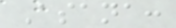Asana:
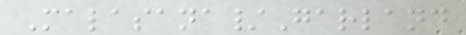Malasana/Garland
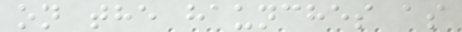on the haunches as
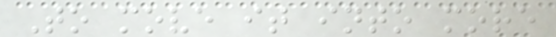To move it into more
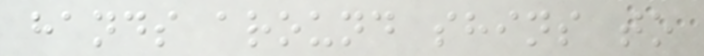hands around shins to
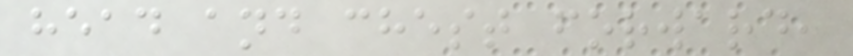head and chest forward,
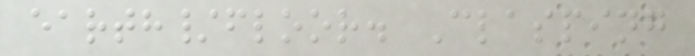earth/floor. Clasping
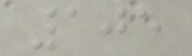105
